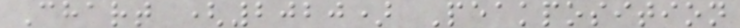Chart (2020) Peakposition
